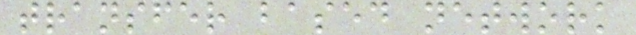transfer based network
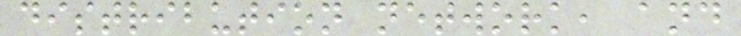distribution network, and
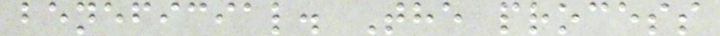beneficial. The process
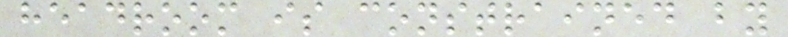headroom is constrained by
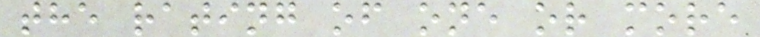the rating of one or more
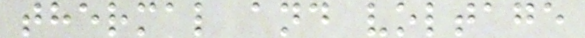thermal and voltage
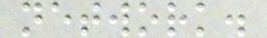network.
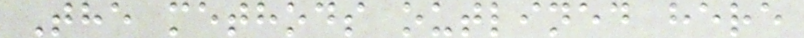The methods outlined here
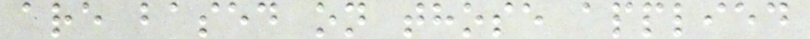are based on those applied
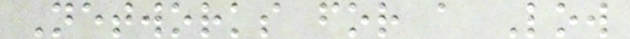Networks for a Low
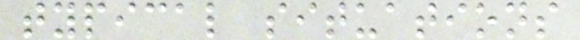typical situations
